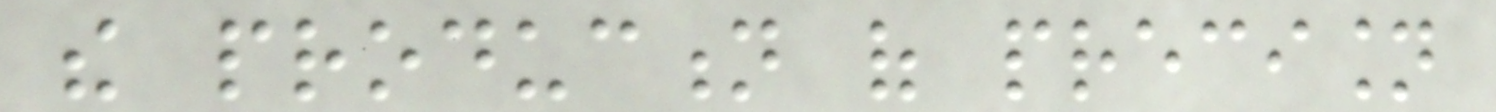the production of precision
